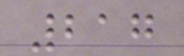217
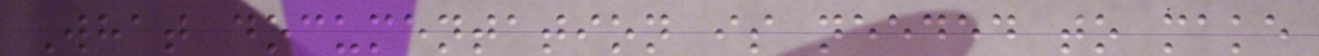What documentation is needed to make
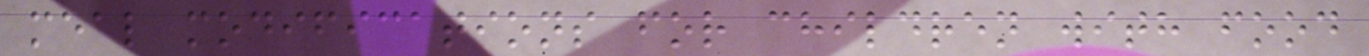meal modifications for children with food
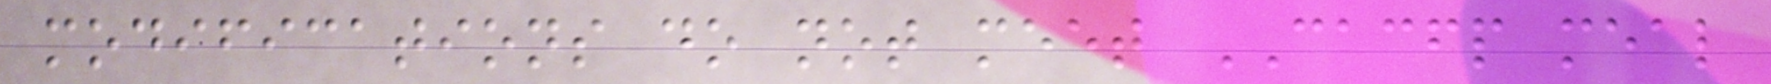modifications do not meet CACFP meal
